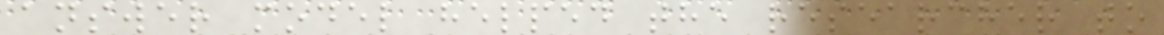answer model helped the researcher to
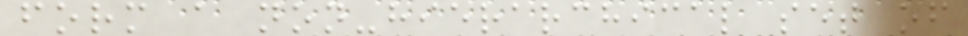form a non-hierarchical set of
